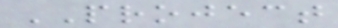PROJECT
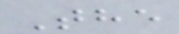The
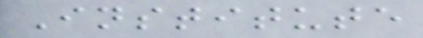Institute
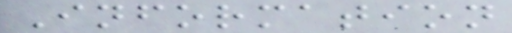Information
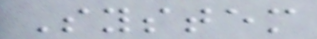System
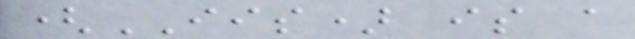(IIS) is a
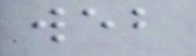web
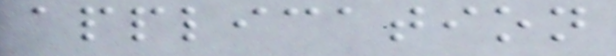application
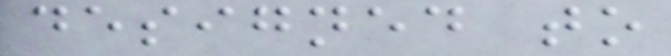designed to
